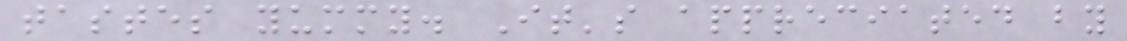tastes yummy. It's appreciated by
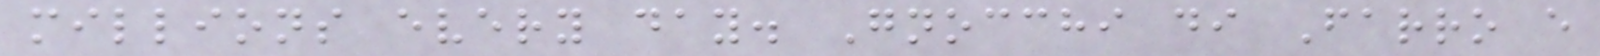millions every day. Gnocchi di Farro e
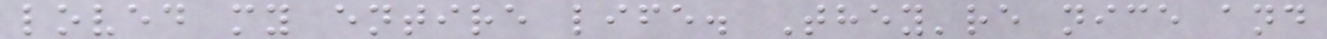loved my entire life. They're nice and
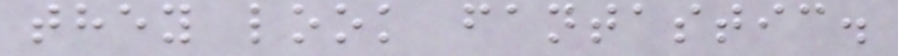they look fantastic.
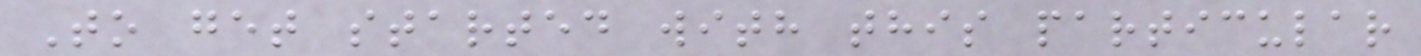To get started with this particular
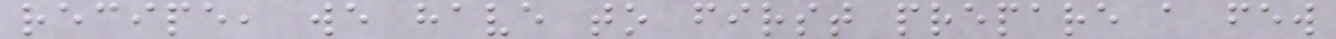recipe, we have to first prepare a few
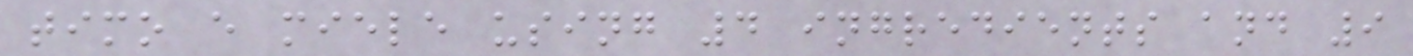timo e miele using 4 ingredients and 9
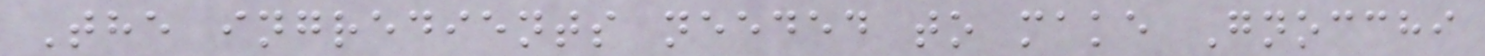The ingredients needed to make Gnocchi
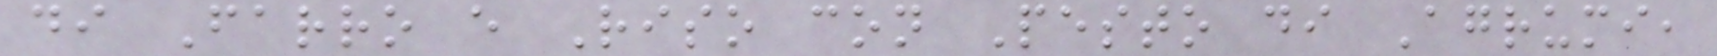di Farro e Riso con Pesto di Agrumi,
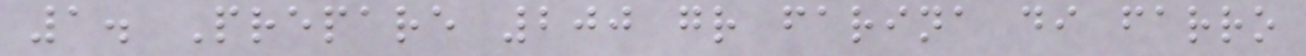1. Prepare 200 gr farina di farro
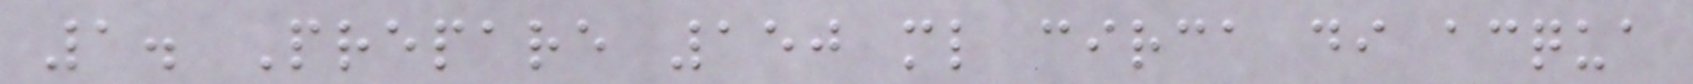1. Prepare 150 ml circa di acqua
